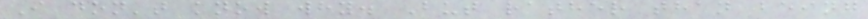I don't know why. But rather than being
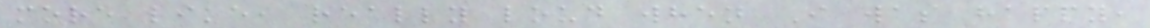more like, really loud when I was happy,
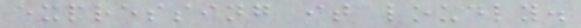expressing it loudly.
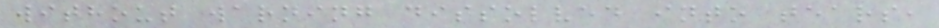without warning dissolved into tears,
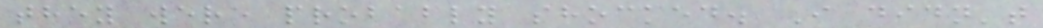they were probably shocked. I didn't
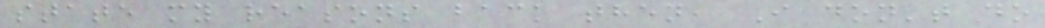state my reasons back then, I don't do
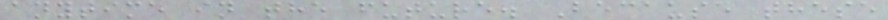anytime in the future. Because these
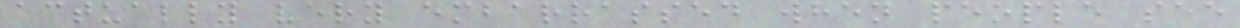actually very embarrassed when people see
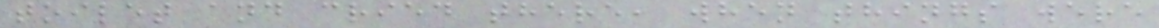toilet and cried there, when things were
